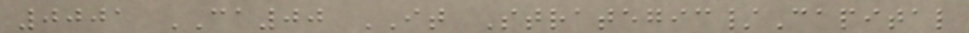0001 CA00 IT Strategic/Capital
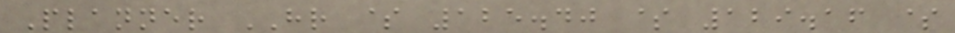Planner HR $ 125.40 $ 129.16 $
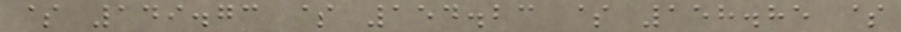$ 149.73 $ 154.23 $ 158.85 $
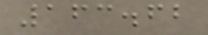163.62
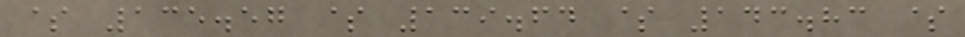$ 135.57 $ 139.64 $ 143.83 $
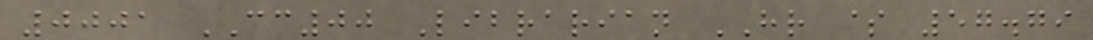0001 CC00 Librarian HR $ 57.79
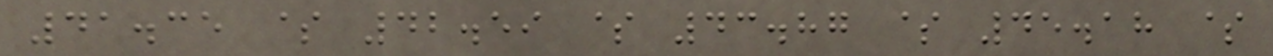41.35 $ 42.59 $ 43.87 $ 45.18 $
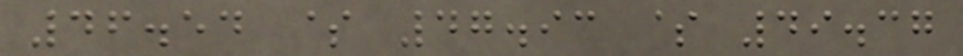46.54 $ 47.93 $ 49.37
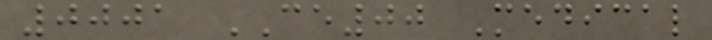0001 CE00 Medical
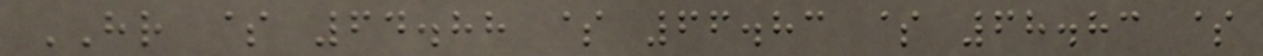HR $ 64.88 $ 66.83 $ 68.83 $
